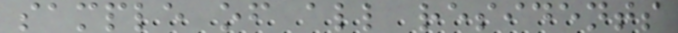sample of all residents
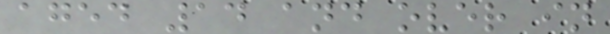aged 14 and over in
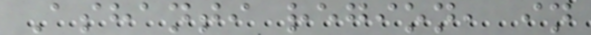Ashanti region, in
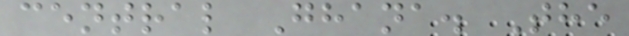central Ghana. The
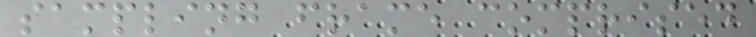sampling frame comprised
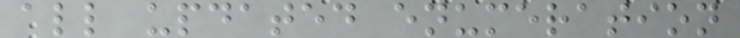all updated enumeration
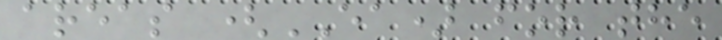areas (EA) for the
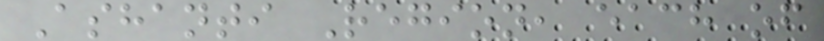Ashanti Region, each of
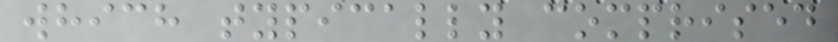which typically comprised
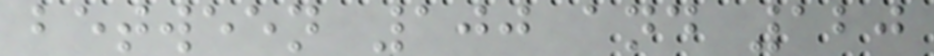between 100 and 120
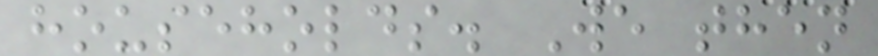households. We then
